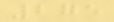275
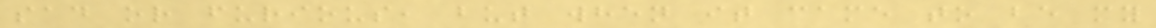sad or furious, but when it came to be my
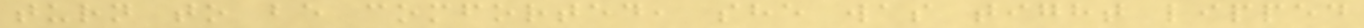turn to be comforted, she was tight lipped
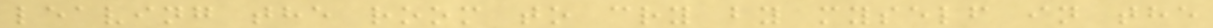leaving the room to cry by myself in the
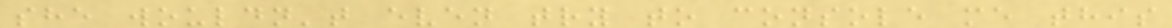she wouldn't even try to console me this
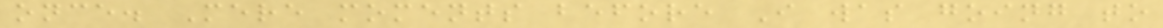once. Mere moments before I was going to
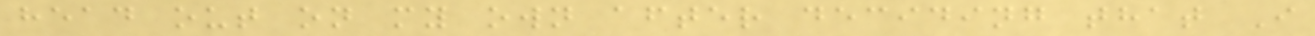head out on my own after deciding that I
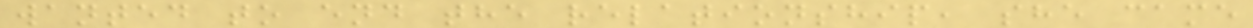wanted to end the relationship, she came
